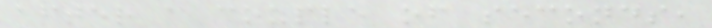after a couple of seconds,
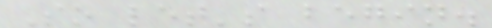So let's begin.
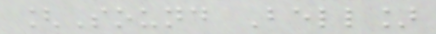[Sound Bell]
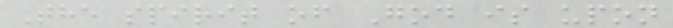The spirit of God is upon
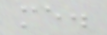me.
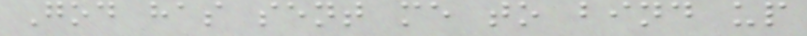God has sent me to bind up
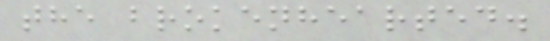the brokenhearted.
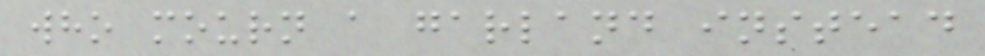who mourn a garland instead
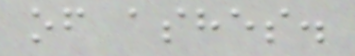of ashes.
